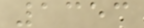1353
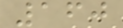160
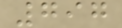797
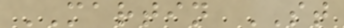MARTIN ST
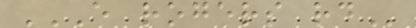E ROGERS RD
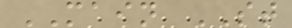MAIN ST
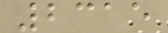2315
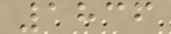1836
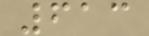613
